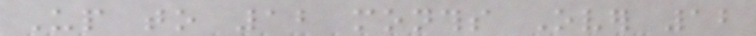Up to 12 months Over 12
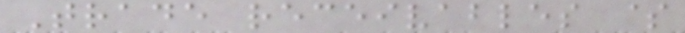Trade receivables $
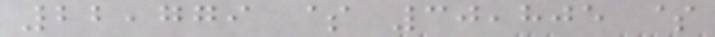22,779 $ 30,805 $
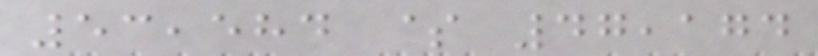53,584 $ 47,174
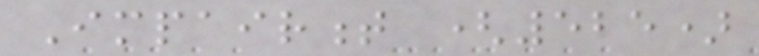Impairment (525)
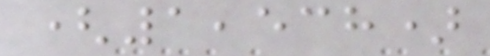(1,538)
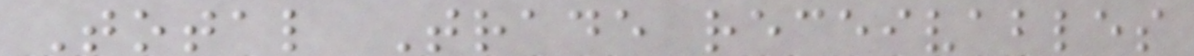Total Trade receivables
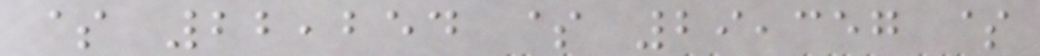$ 22,254 $ 29,357 $
